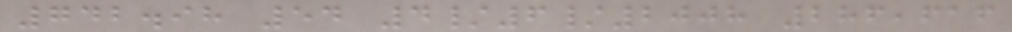742.98 54 4/6/2008 286,616
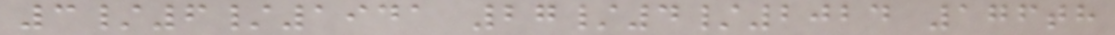3/6/1941 27/4/2024 176th
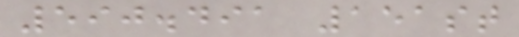590.491 151st
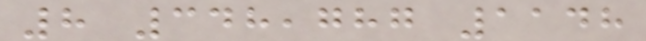8 348,787 1148
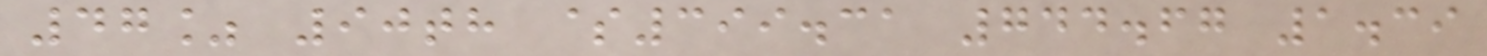47% 90th $399.31 744.67 1.39
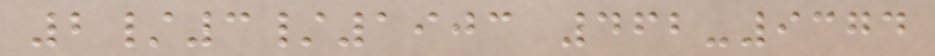2/3/1903 462-9374
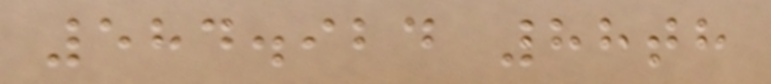584.924 88th
